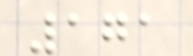171
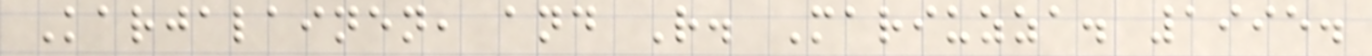Karjalainen, and R. Mariuzza. 1995.
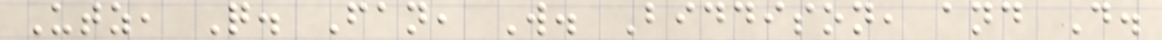Utz, Q. Fan, W. Biddison, and D.
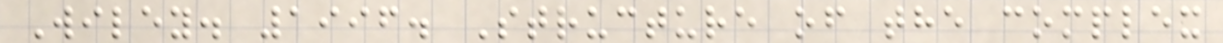Wiley. 1996. Structure of the complex
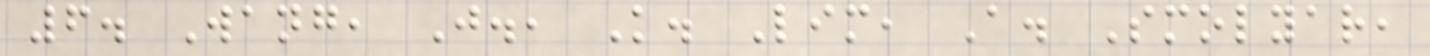6. Wang, J., K. Lim, A. Smolyar,
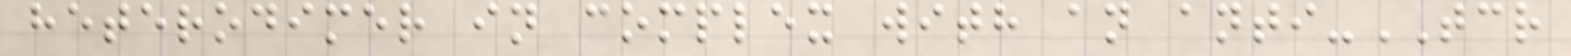heterodimer in complex with an anti-TCR
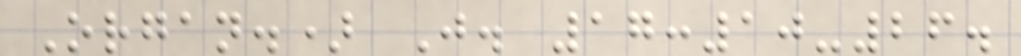Organ.) J. 17:10-26.
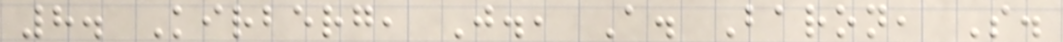8. Kirberg, J., A. Baron, S.
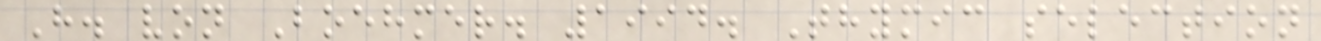H. von Boehmer. 1994. Thymic selection
